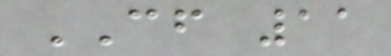CF 11
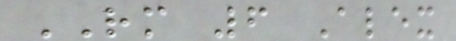RM 6 Alex
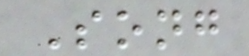Song
